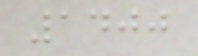1400
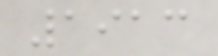1913
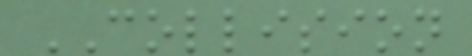COLLISION
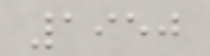1950
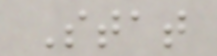Stat
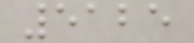5125
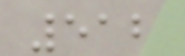512
